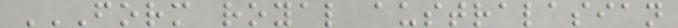FORM ROYAL AUSTRALASIAN
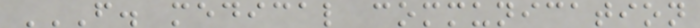F. MEDICAL COMMUNICATION
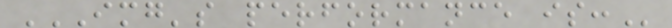IMG'S PERFORMANCE IS:
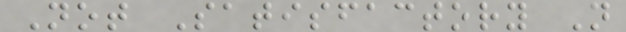Not Satisfactory N
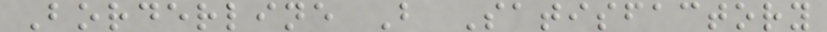Borderline B Satisfactory
